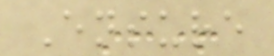Ensure
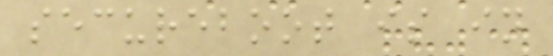secureboot is in
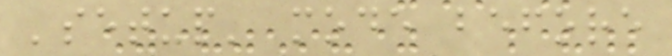'setup' mode before
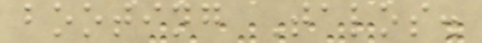booting Talos.
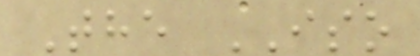The ISO
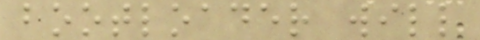bootloader will
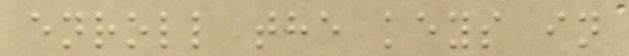enroll the keys in
